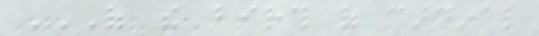OF THE BIRTH OF CARDINAL
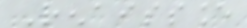Renaissance
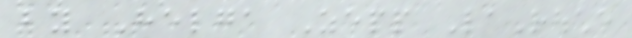by Helga Zepp LaRouche
